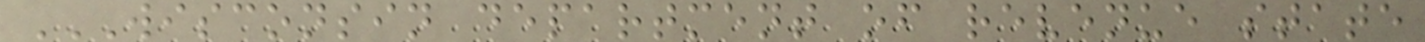WISCONSIN DEPARTMENT OF REVENUE STATE
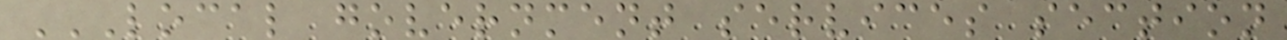LOCAL GOVERNMENT SERVICES SECTION
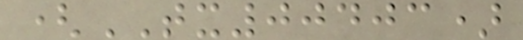(TX00403)
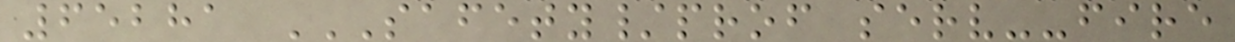65281 SAFETY/PROF SERV--FIRE
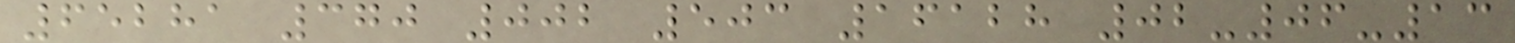65281 370 002 503 16128 02-06-13
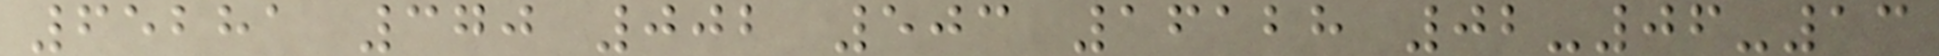65281 370 002 503 16128 02-06-13
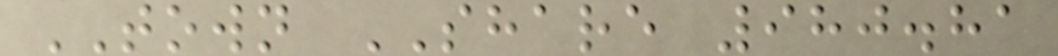TOWN SHARE 980.81
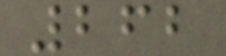262
